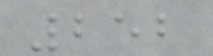252
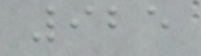925
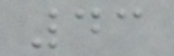43
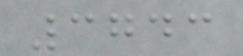3743
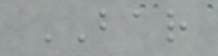BAR
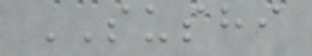SUSHI
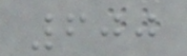600
